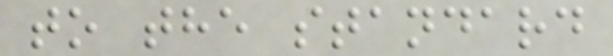to the standard
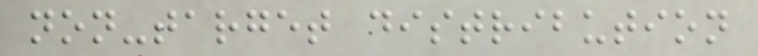non-target distribution
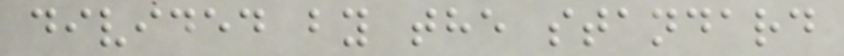divided by the standard
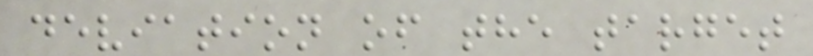deviation of the target
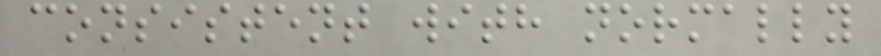consistent with normally
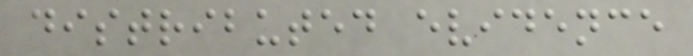distributed evidence
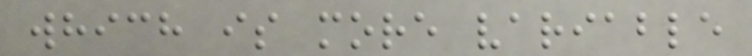which is more variable
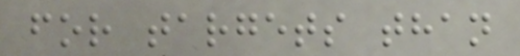for targets than
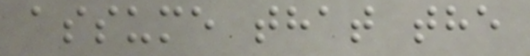assume that the
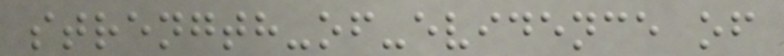strength-of-evidence of
